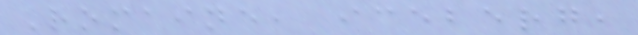Romaine, iceberg,
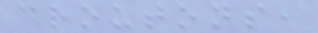croutons,
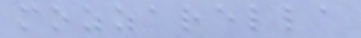mozzarella
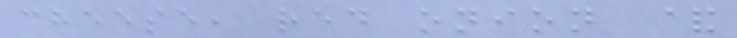cheese, red onion &
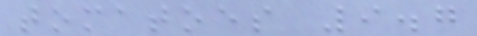tomatoes 9.7
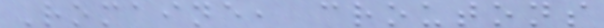Romaine, croutons
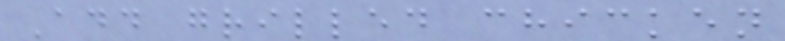Add grilled chicken
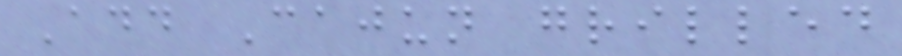Add Cajun grilled
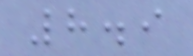8.9
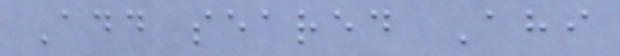Add seared Ahi
